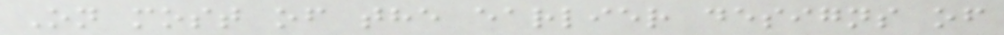On most of the earlier designs of
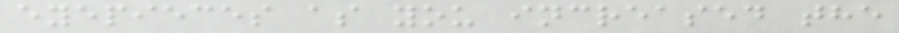eyepieces as you increased the
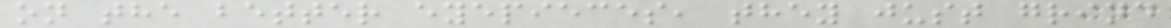on the better eyepieces, they just grind
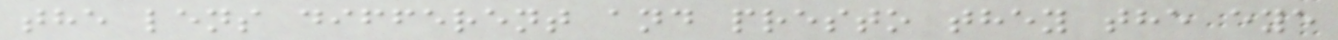the lens different and presto they the eye
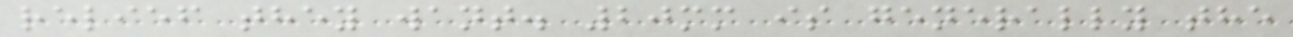relief they want. 20mm is generally the
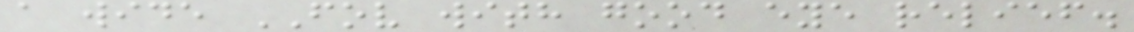a wide FOV with good eye relief.
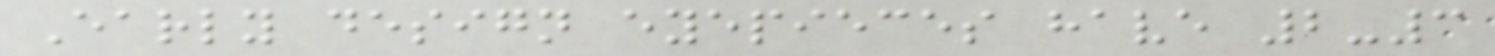Early design eyepieces have 2-3
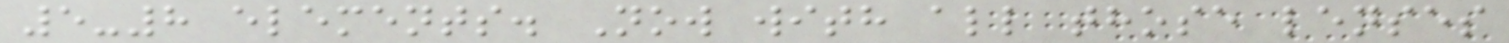5-8 elements. Now with all those lenses
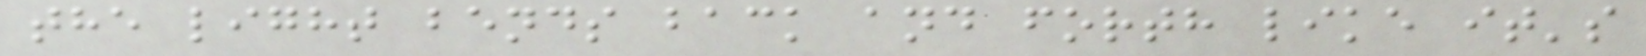the light bends back and forth like it's
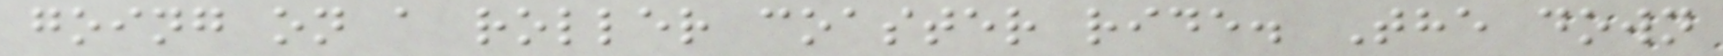going on a roller coaster ride. The down
